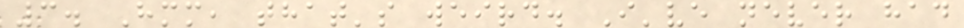3. Hmm, that's weird. I've never had
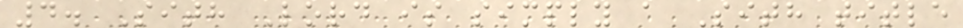4. Sith Lord is simply a Sith title
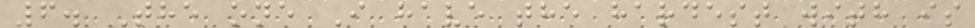6. The one I have the hardest with is
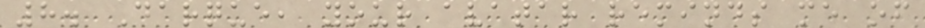8. Darque, your avatar reminds me of
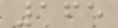165
